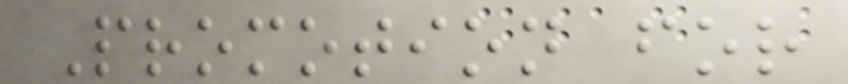Promotion for
